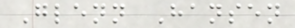Glenn Hansen
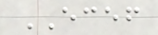ECEF
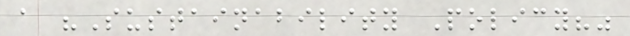a "Sustainability Policy?"
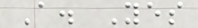A. Yes
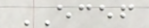ECEF
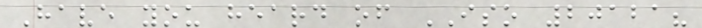Have you heard of ISO 20121?
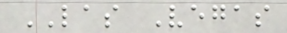LAS Vegas
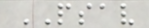PSAV
